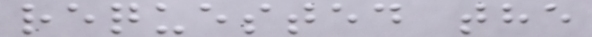requested the
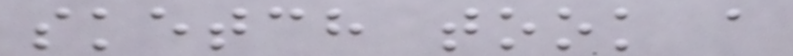sketch took a
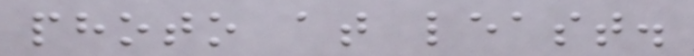photo at least.
